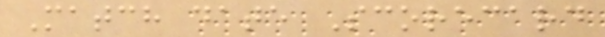Match date Scorecard
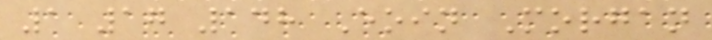1 17 148 Eoin Morgan
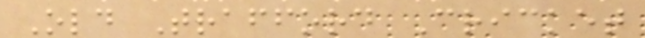Old Trafford Cricket
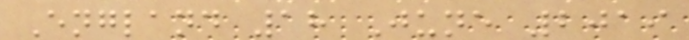England 18 June 2019
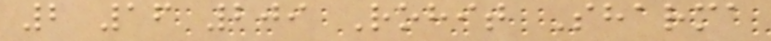2 16 209 Rohit Sharma
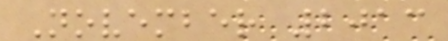November 2013
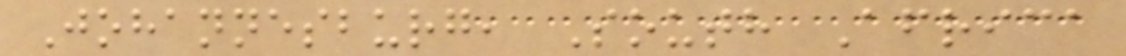Johannesburg, South Africa
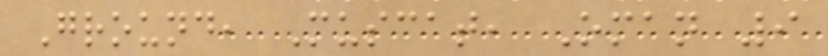Ground, Muscat, Oman 9
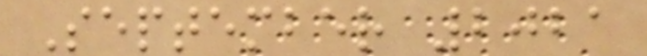September 2021
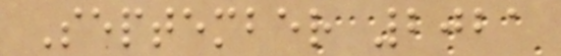September 2021
